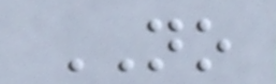NO
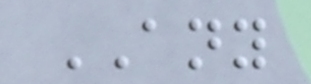ANY
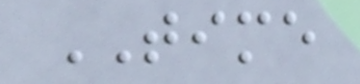TIME
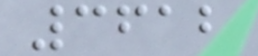3612
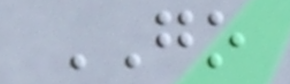GO
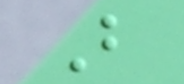B
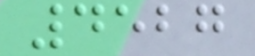4527
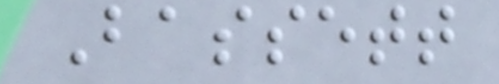Bassett
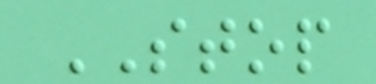STOP
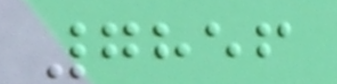7856
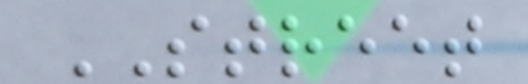STREET
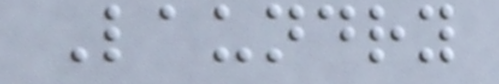Laundry
